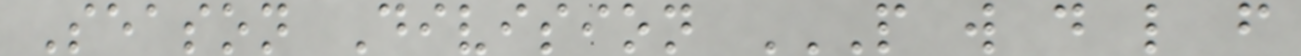Season Division P W D L F
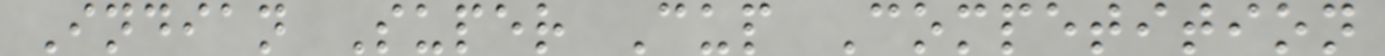Indian Super Cup Competition
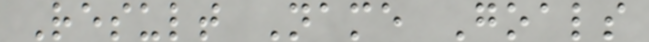Result Name Goals
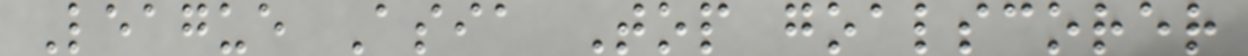League Asia Top goalscorer
